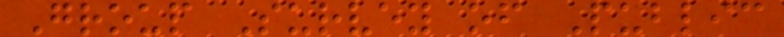Group Survey of Public
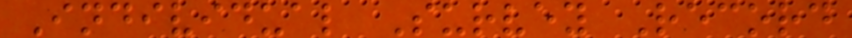Individual Survey Record
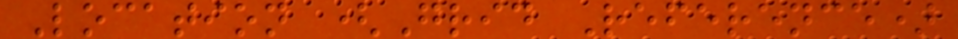Location (Grid Reference)
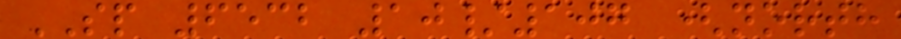SP 6532 10/107 (north
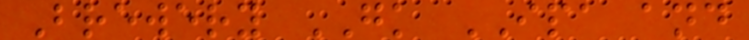Brewery GK IPA and
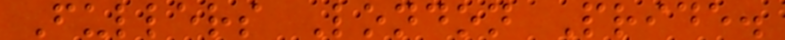Fullers London Pride.
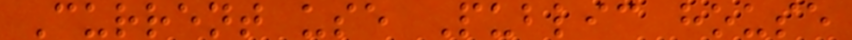Current use Public house
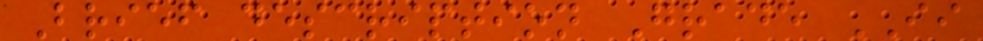Brief description Grade II
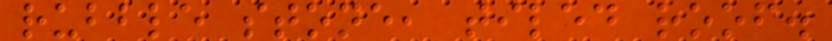rubble stone, tiled roof.
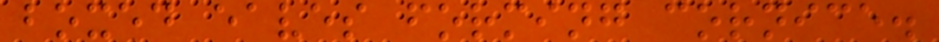boxed eaves forming cornice.
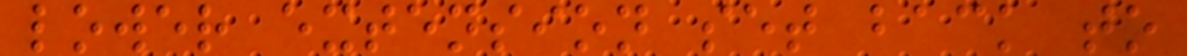lower extension set back to
